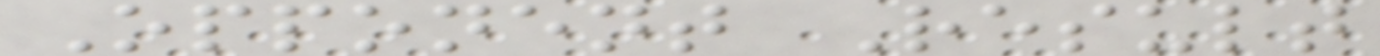Opponent Result
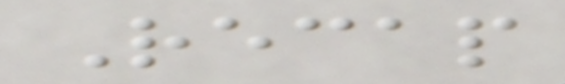Recap
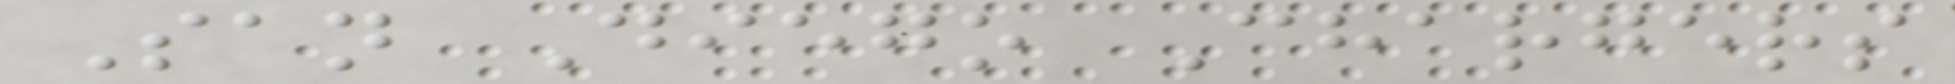San Diego Chargers
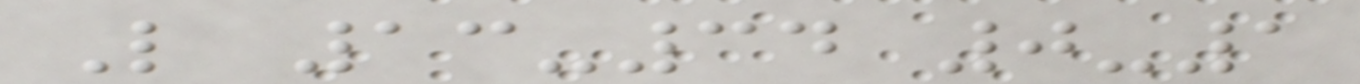L 13-34 0-1
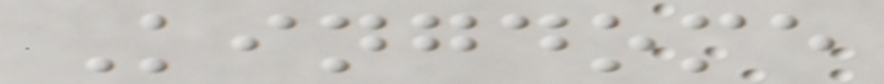Kingdome
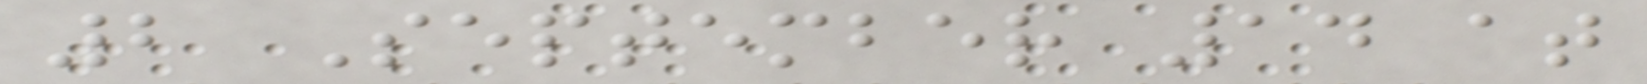2 September 14 at
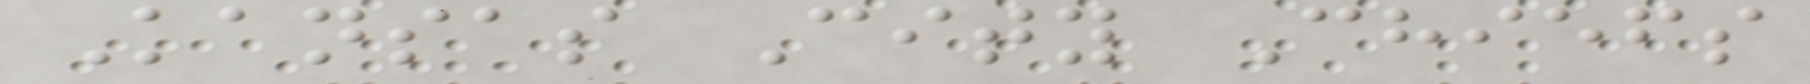Kansas City Chiefs
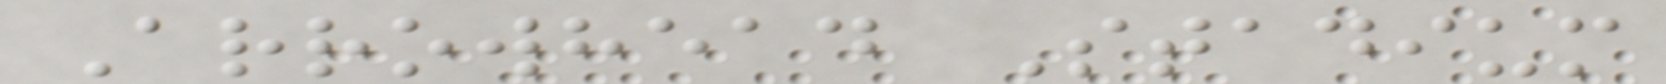Arrowhead Stadium
